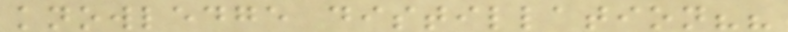knowledge distillation??
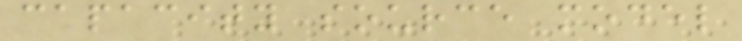capacity source model
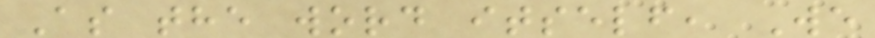As the word itself, We
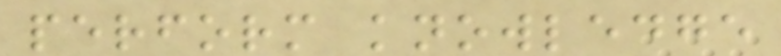perform knowledge
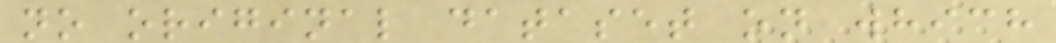no original dataset on which
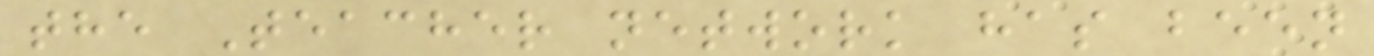the Teacher network has been
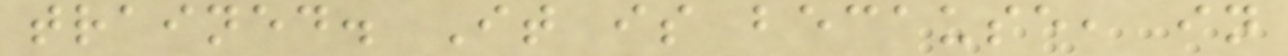trained. It is because, in
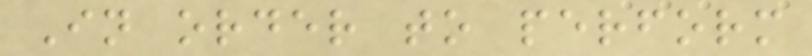In order to perform
